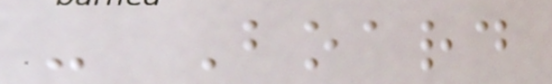- Board
